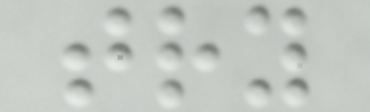try
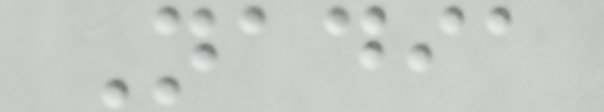Nadia
